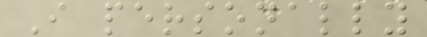I personally
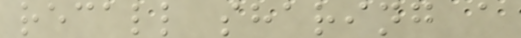recall sharing a
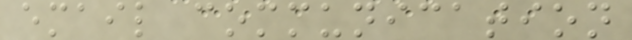email communication
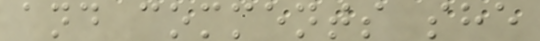and comments she
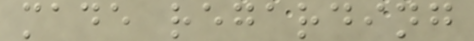made regarding
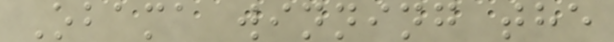Obama winning the
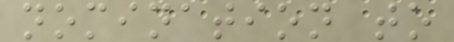nomination to
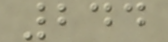244
